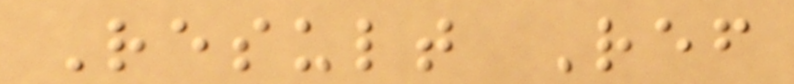Result Ref
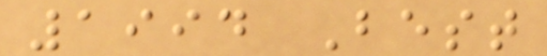1994 Best
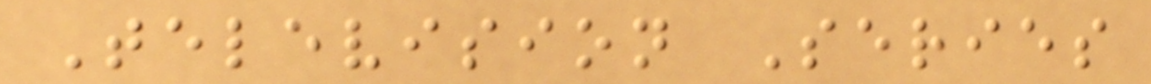Television Series
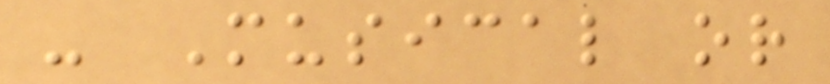- Musical or
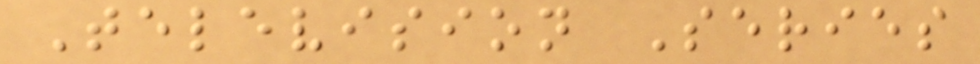Television Series
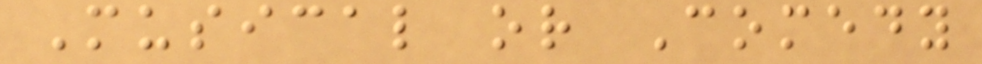Musical or Comedy
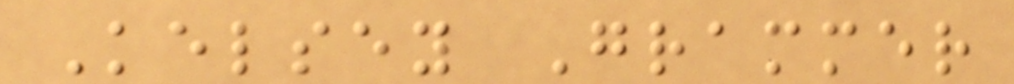Kelsey Grammer
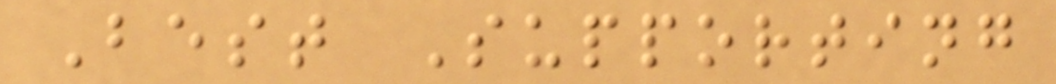Best Supporting
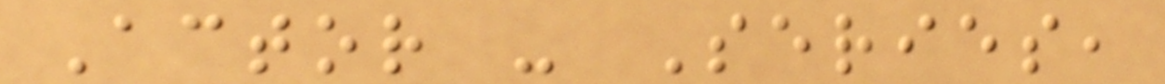Actor - Series,
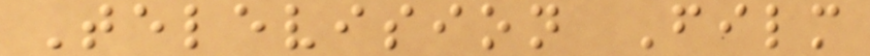Television Film
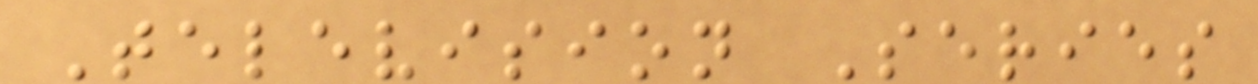Television Series
